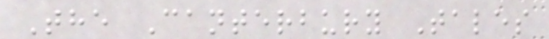The Canterbury Tales
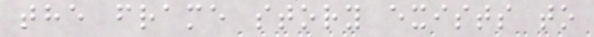the frame story exists to
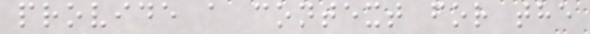provide a context for the
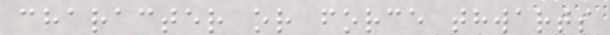character or force thwarts
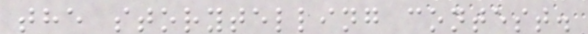the storytelling contest.
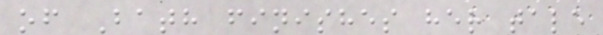of Bath finishes her tale
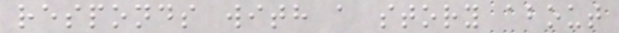responds with a story about
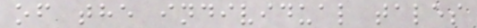of the individual tales
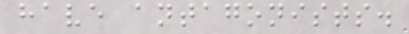have antagonists.
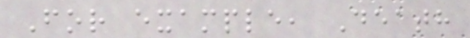For example, Death
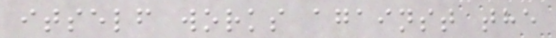itself works against the
